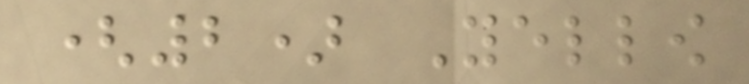(2) Yellow
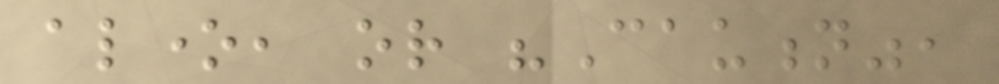alone, or "Caution",
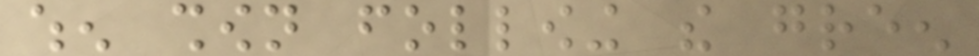when shown following the green
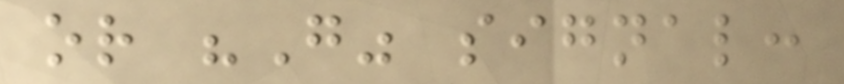or "Go" signal:
